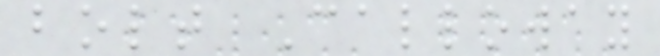bolt Calloway
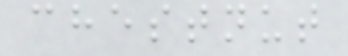chestnut
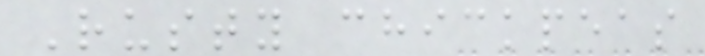Rusty chickpeas
